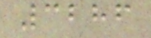3286
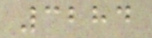3284
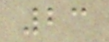23
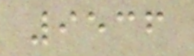9536
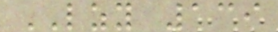LZY 139
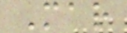Mar
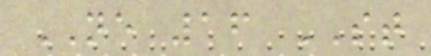NE 16 ST
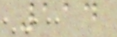114
